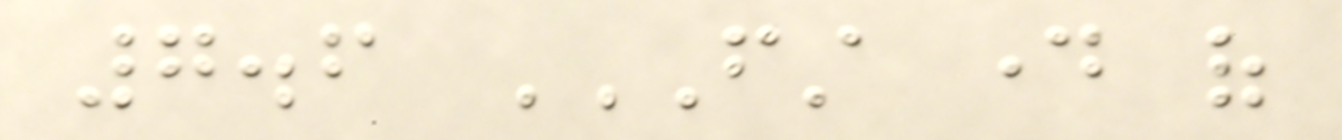7.6 FIRST DAY OF
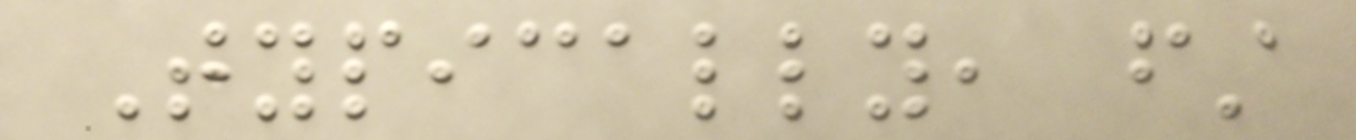Typically, first
